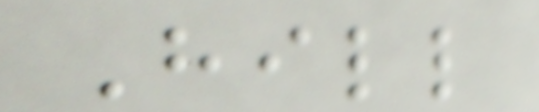Hill
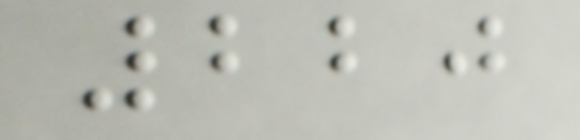220
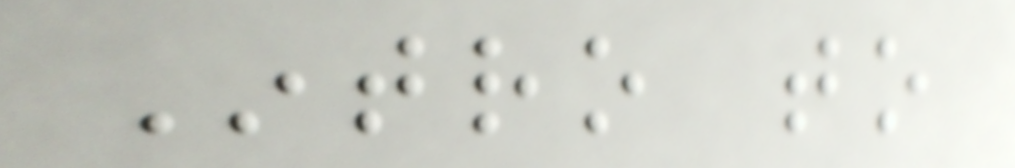Intro to
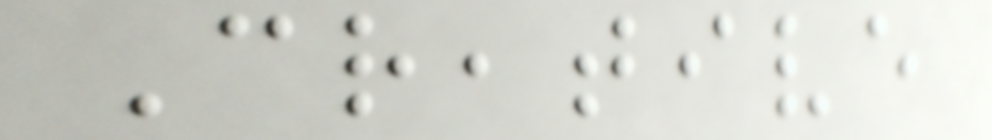Creative
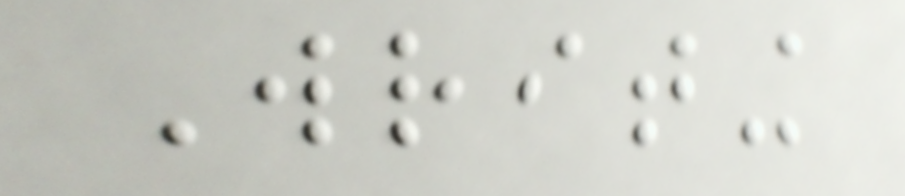Writing
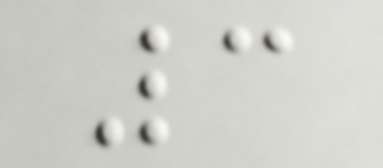3
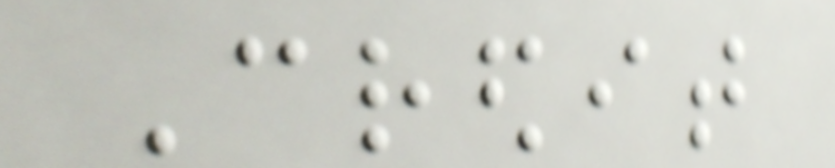Credit
